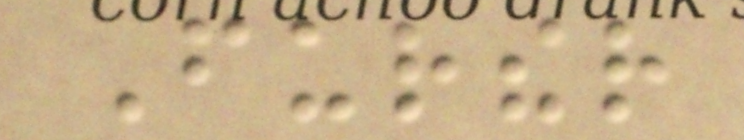Further
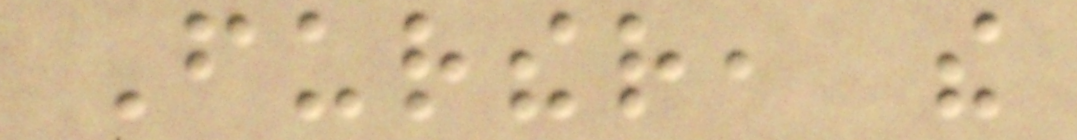Further, the
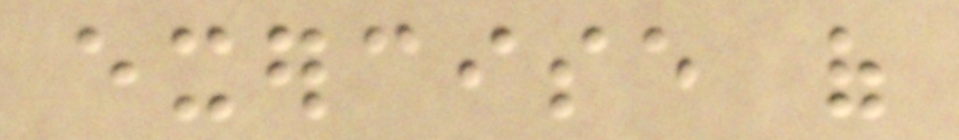exercise of
